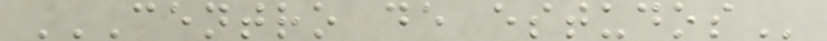CENTRO DE ESTUDOS
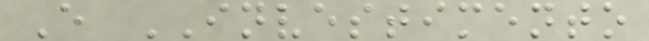E INVESTIMENTO
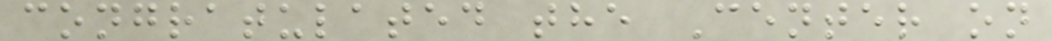congratulated the Center on
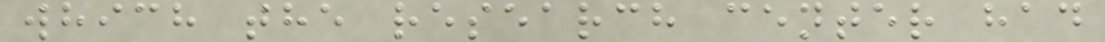which the research center had
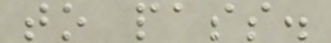to pass.
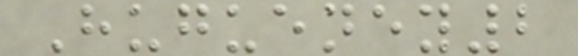Hugueney2
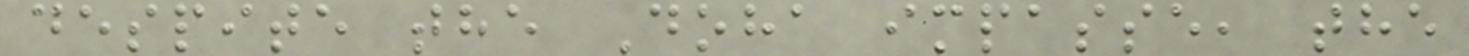despite the Doha impasse, the
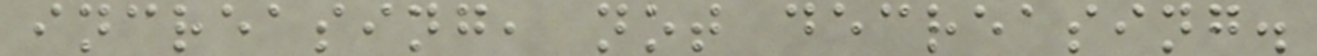increasing, not decreasing.
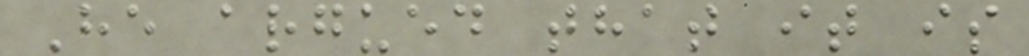He argued that it is
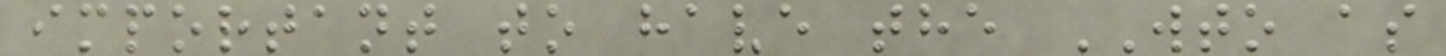important to have the WTO as
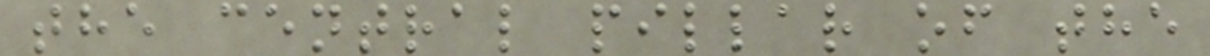the central pillar of the
